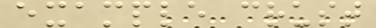example crust
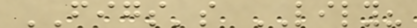FIGS's LILY?
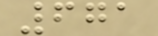671
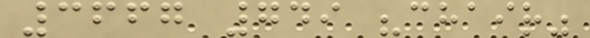3667 749 "chair"
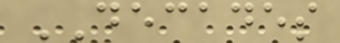DECADES
